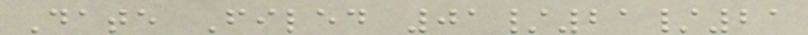Date Filed 01/21/21
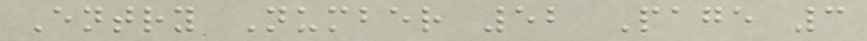Entry Number 52 Page 3
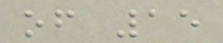of 15
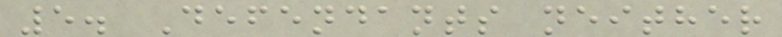5. Defendants neither
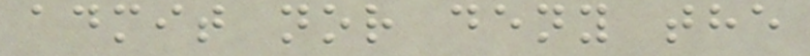admit nor deny the
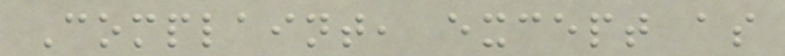Complaint, except as
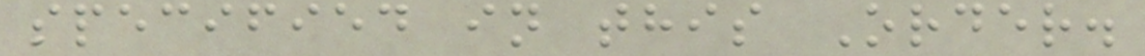specified in this Order.
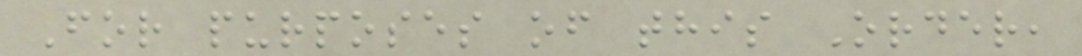For purposes of this Order,
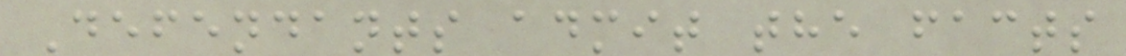Defendants admit the facts
